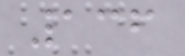136
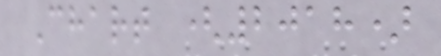Chart (2018)
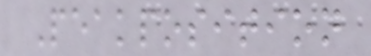Peakposition
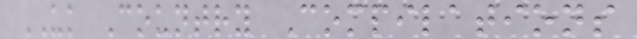UK Country Compilations
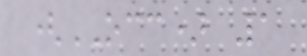(OCC) 1
